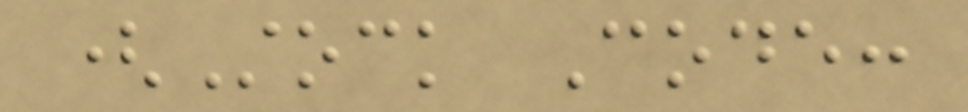(Stock Code:
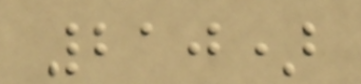210)
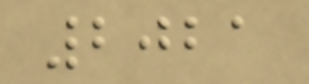2021
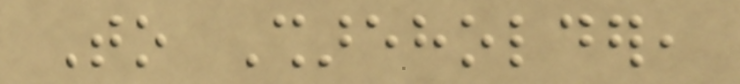To Shareholder,
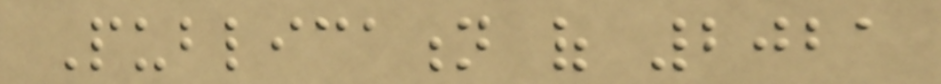Publication of 2021
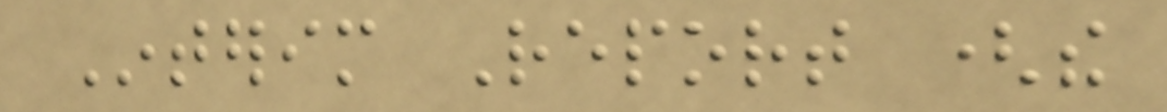Interim Report (the
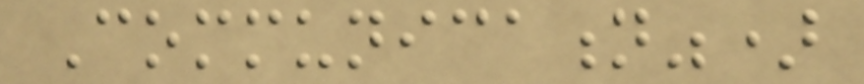Communication")
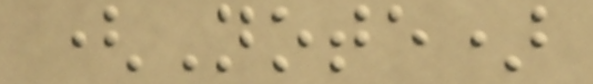(Note)
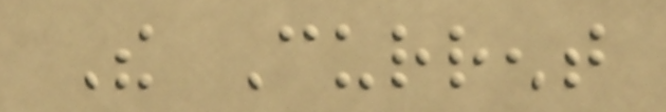The Current
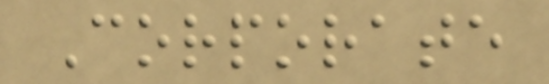Corporate
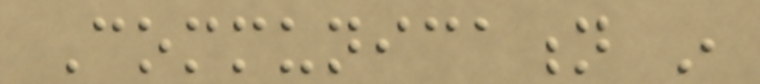Communication in
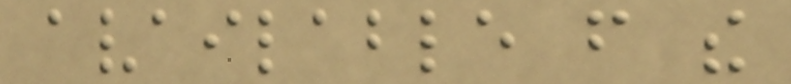available from the
